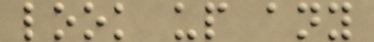look up any
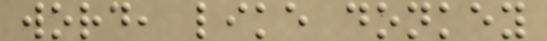word, like donkey
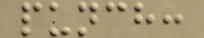punch:
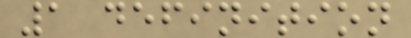1 definition
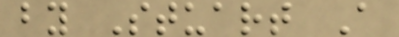by Stuart A
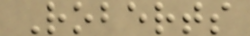Roberts
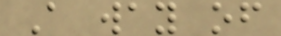A way of
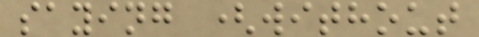saying (without
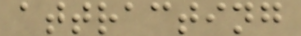attracting
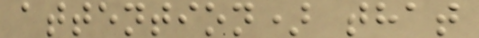attention) that
